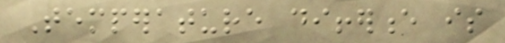Temperature difference is
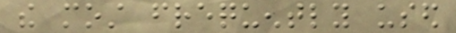the most frequently used
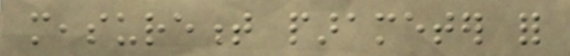measurement parameter for
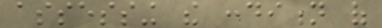assessing the condition of
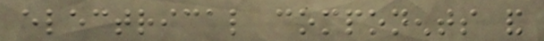electrical components and
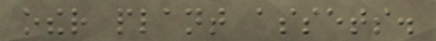other plant assets.
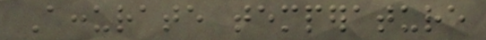Accurate temperature
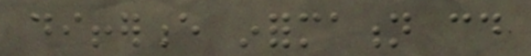difference information could
